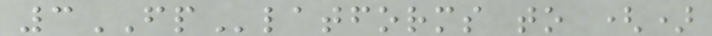3FPlatforms to ()
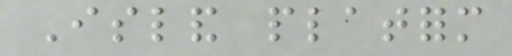Island platform
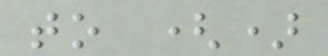to ()
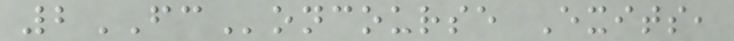2FConcourse Exits,
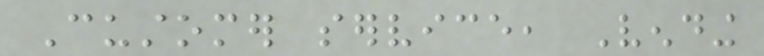Customer service, Vending
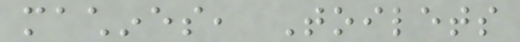machines, Toilets
